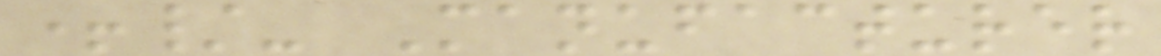+/- Manufacturer
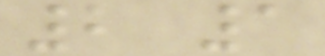2 1
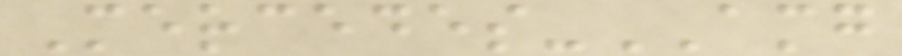Mercedes-AMG
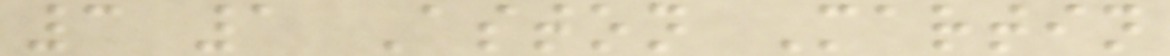3 1 Aston Martin
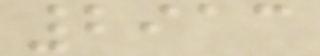2913
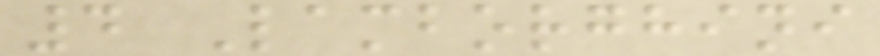4 Lamborghini
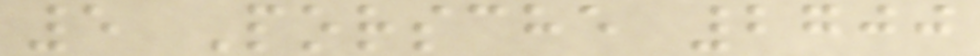5 Porsche 2700
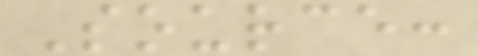Source:
